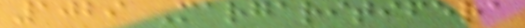1029 Margaritifera
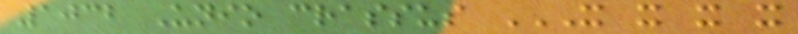1032 Unio crassus X X X X
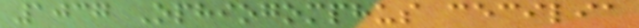1037 Ophiogomphus cecilia
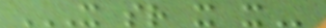X SR X X
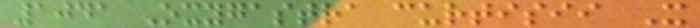1041 Oxygastra curtisii X
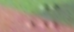X
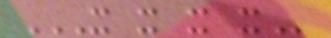X X X X
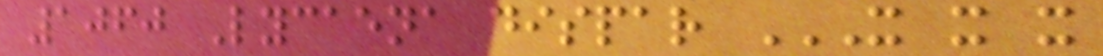1060 Lycaena dispar X X X
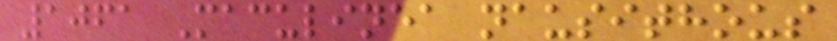1061 Maculinea nausithous
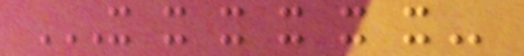X X X X X X
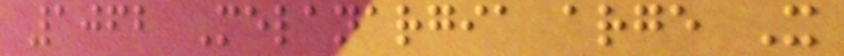1062 Melanargia arge X
